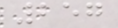257
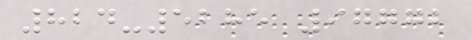824-5285 97772
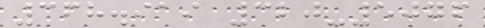368.919 320-5076
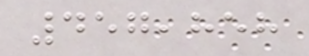457,858
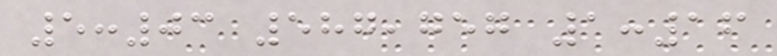5:03 587,757 1:16
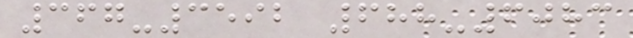367-3592 688-6083
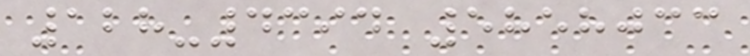128-4394 5858033
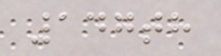147th
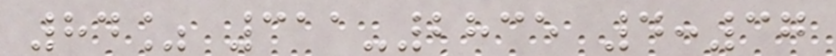84% 311-2835 4:37
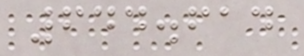644.614
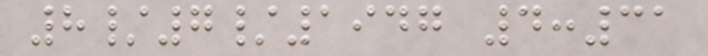8/7/1947 4:31
